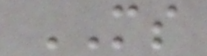MS
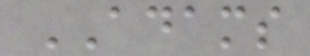ADAMS
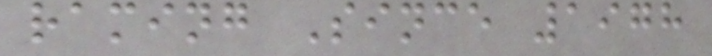raming Since 1978
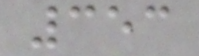353
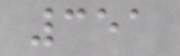351
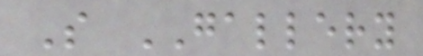S GALLERY
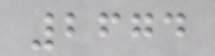2674
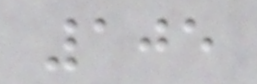105
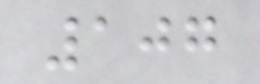107
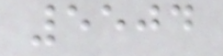5504
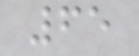65
